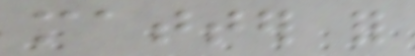matter for
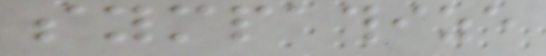sympathize
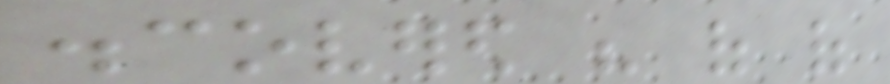discovered his of of
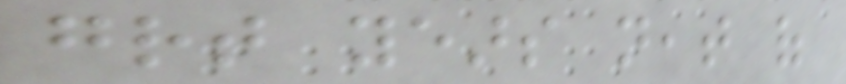great years neat of
